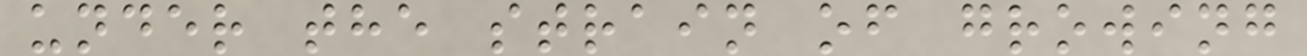under the strain of growing
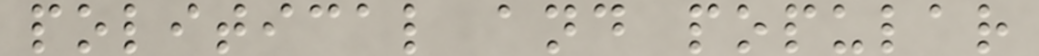political and popular
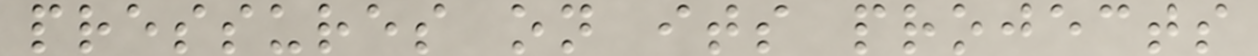pressures on its projects
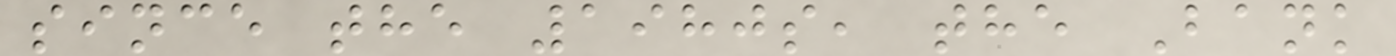since the 1980s, the Bank
